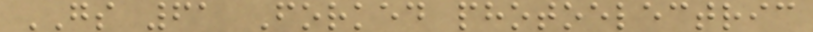GS 61 Forked photoelectric
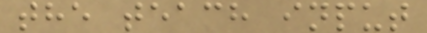the teach input
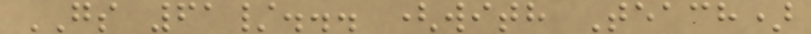GS 61/... (with Teach)
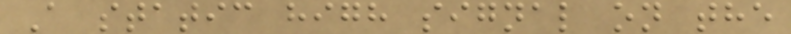A static high signal on the
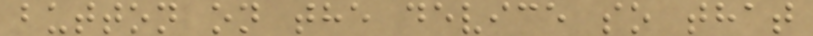button on the device so that
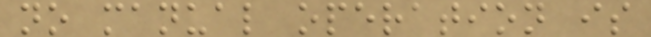no manual operation is
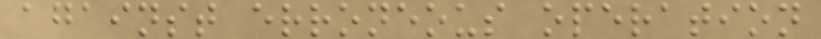against erroneous operation
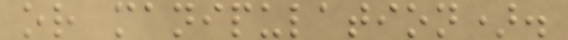or manipulation).
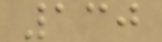130
